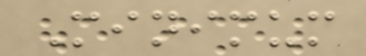Minimum
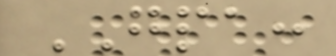GPA:
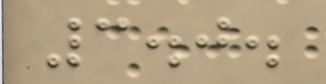3.0.
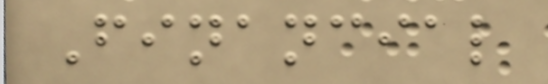Financial
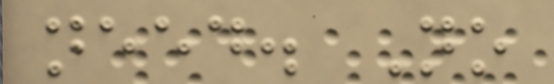need. No
